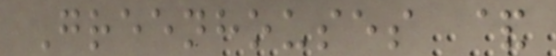Greenhouses &
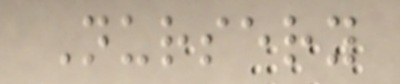Nursery
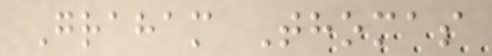Graham Thomas
